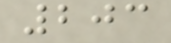203
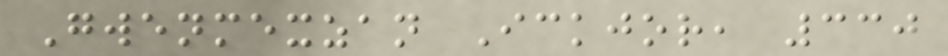Gwenmexzan Ickjor, 330
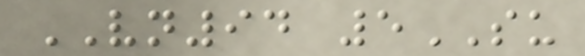VN94 5SU
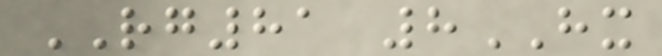RG81 8HX
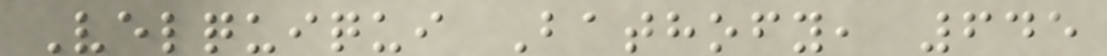Velquiqui Bathofy, 645
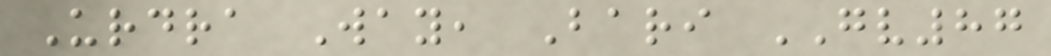Urdra Way, Bari GV87
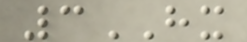3HX
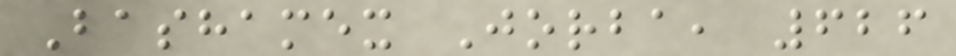Bashamex Jorba, 626
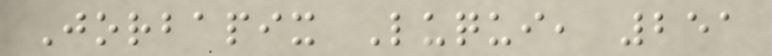Jorbapix Luqui, 251
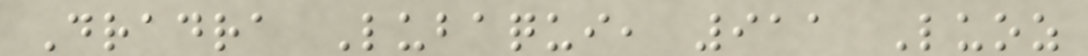Dradra Lubaqui, 911 Luoz
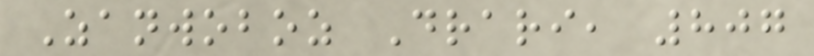Zanwoboz Drari, 807
